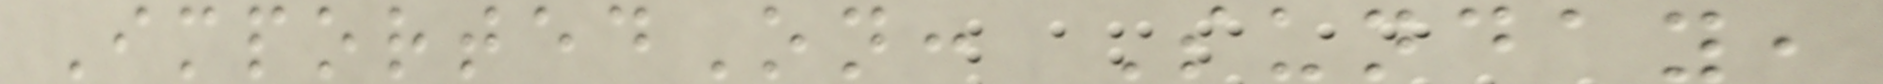ImportedOn: Sunday,
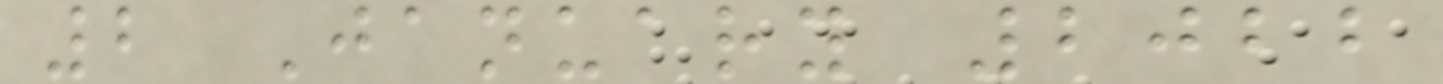2 January 2022
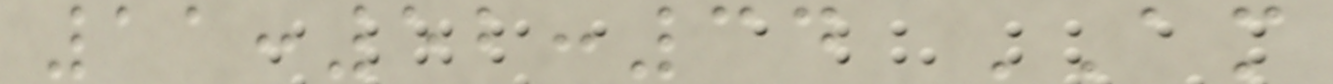11:52:34 AM
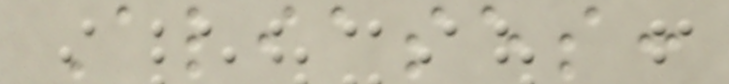Aliases:
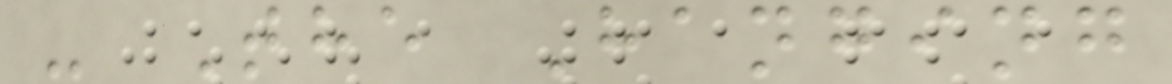- The Hanging
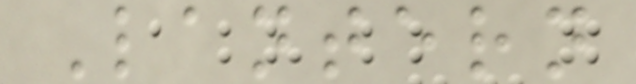Lantern
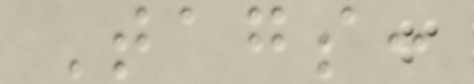Tags:
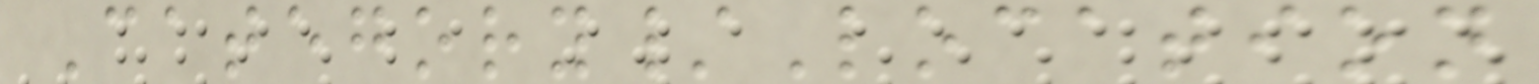Category/Location
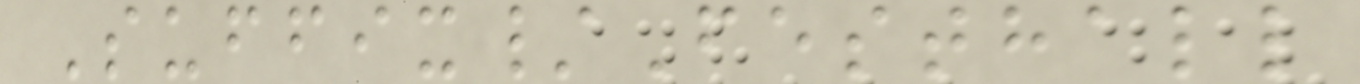Suffix/Festhall
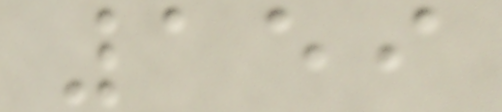159
